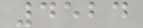4524
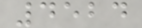4524
